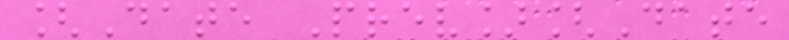[Date Prev][Date
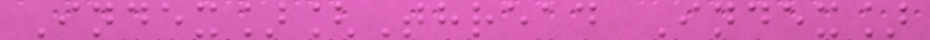Index][Thread Index]
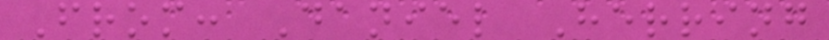From: Daniel Herring
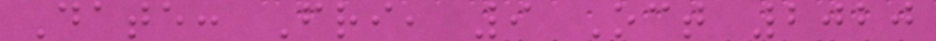Date: Fri, 9 Oct 2020
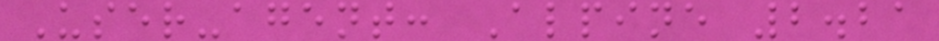User-agent: Alpine 2.21
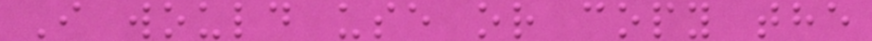I would use or copy the
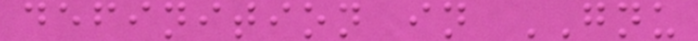definition in GNU
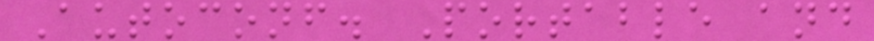Autoconf. Portable and
